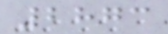2873
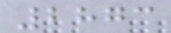2873
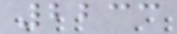2233
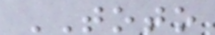TOTO
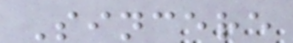Sincere
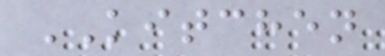KITCHEN
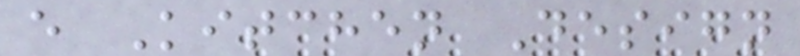e Kitchen Design
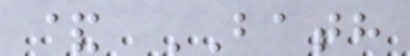& BATH
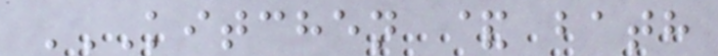KITCHEN & BATH
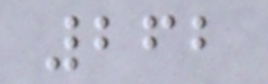262
